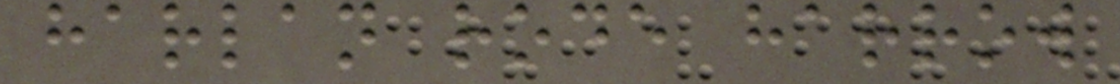harlan rode harrow
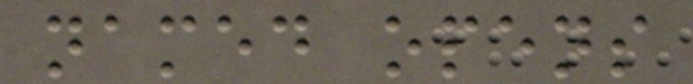named opens
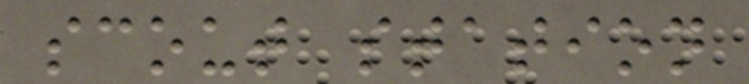scout station
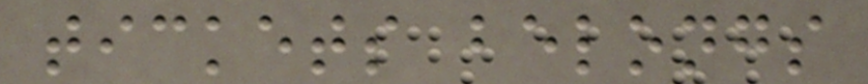tickets belongs
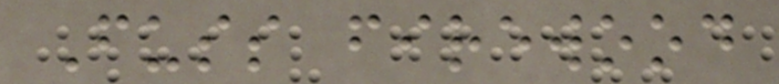Fuss firewood
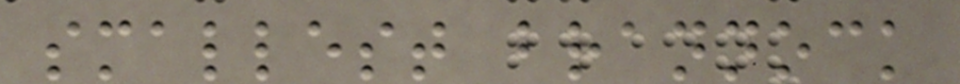smallest brannock
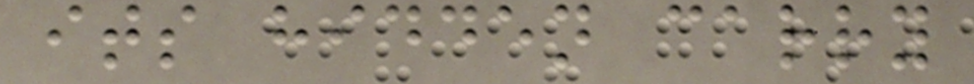its hidden carry
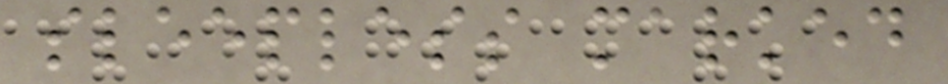sleepless marked
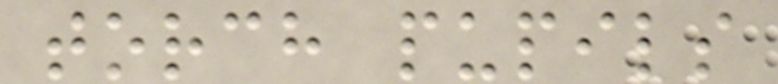torch pupils
